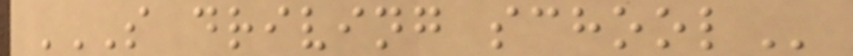S DRIVING SCHOOL
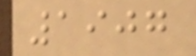1907
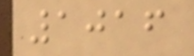1016
